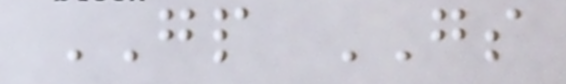GP GS
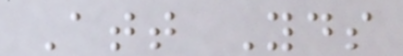Att Yds
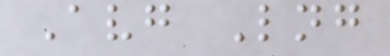Avg Lng
